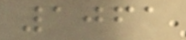1061
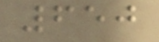650
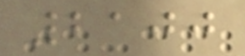2100
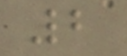2
